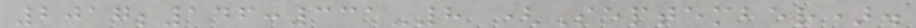2017;146:331-8 (September).
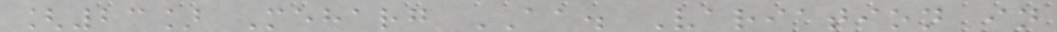[23] Meharg AA. Variation in
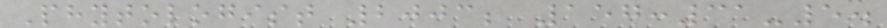Phytologist 2003; 157:31-5.
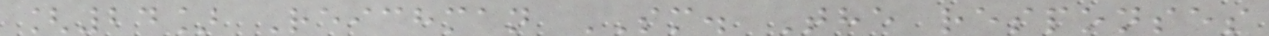[24] Reichman SM. The responses
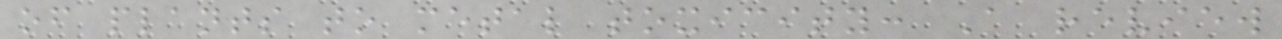of plants to metal toxicity: A review
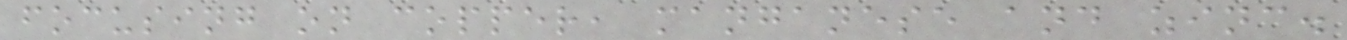focusing on copper, manganese and zinc.
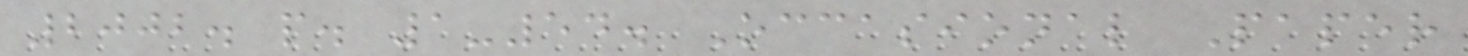2002. p. 1-54. Occasional Paper
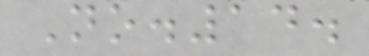No.14.
